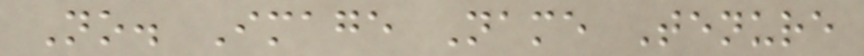No. Image Name Tenure
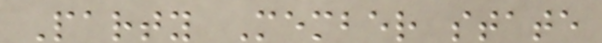Party Member state
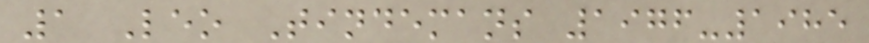1 Leo Tindemans 1976-1985
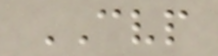CVP
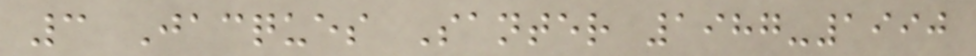3 Jacques Santer 1987-1990
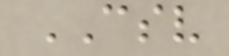CSV
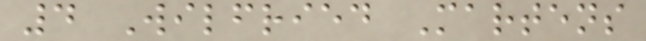4 Wilfried Martens
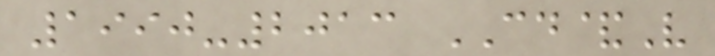1990-2013 CD&V
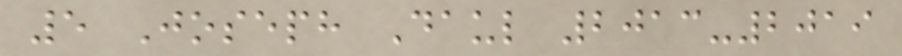5 Joseph Daul 2013-2019
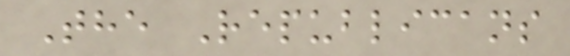The Republicans
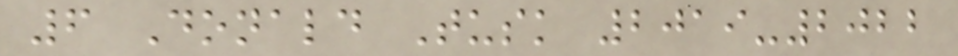6 Donald Tusk 2019-2022
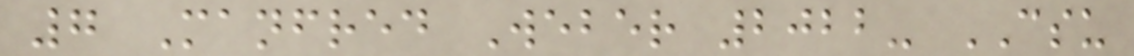7 Manfred Weber 2022- CSU
